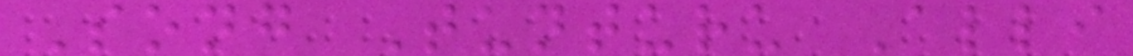Song Tunturu Alli
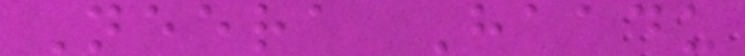Neera Haadu
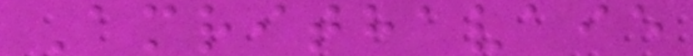Amrithavaie
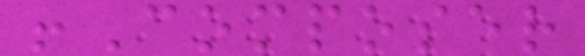!Composer
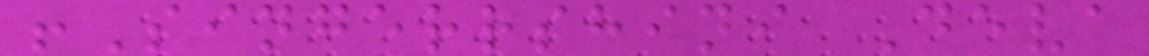!Singerrshini Deva
